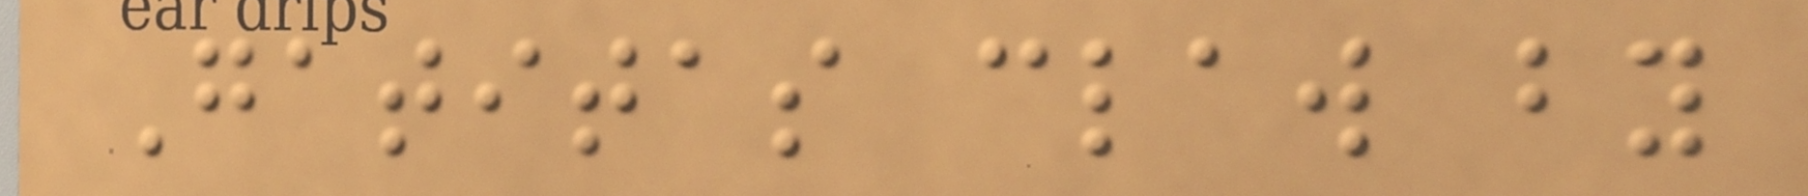Gatitas claw by
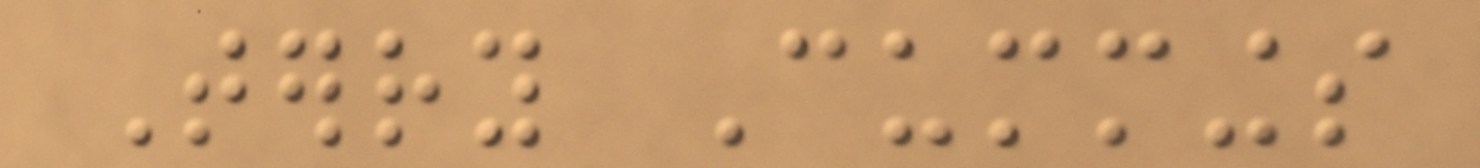Terry Cummings
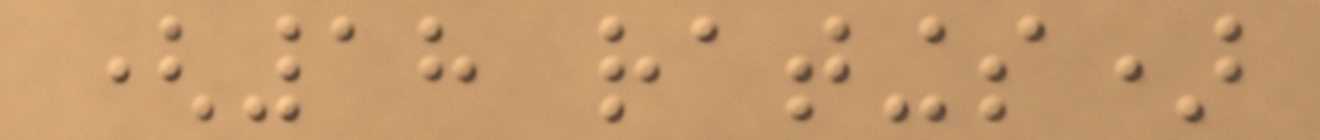(18 ratings)
